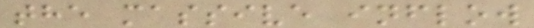the massive inflow
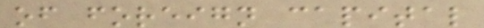of foreign capital
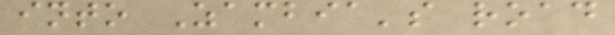into Zambia's road
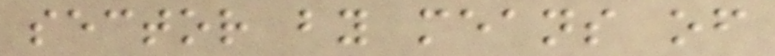sector by means of
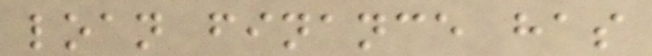loan finance has
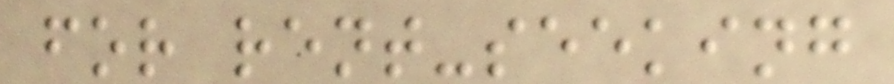for rent-seeking
